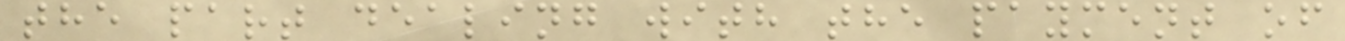the part dealing with the payment of
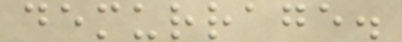demurrage.
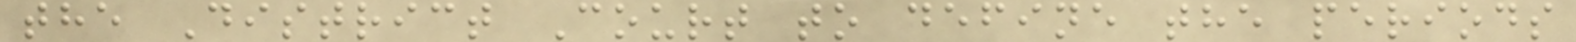the District Court to define the periods
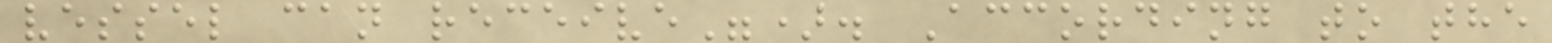vessel can receive"). According to the
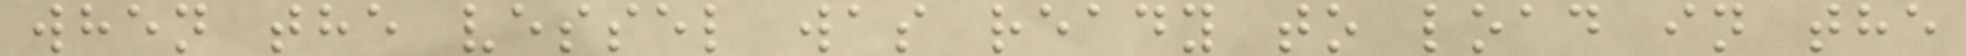when the vessel was ready to load in the
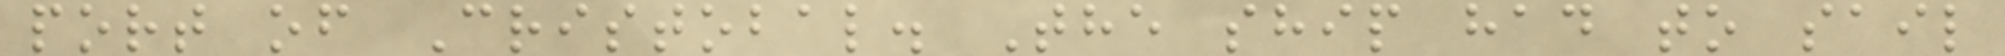port of Cristobal. The ship had to sail
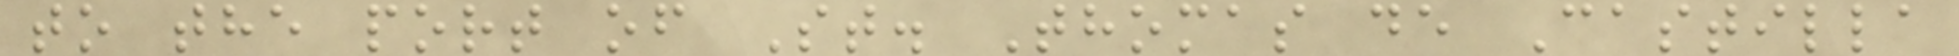to the port of St. Thomas de Castilla
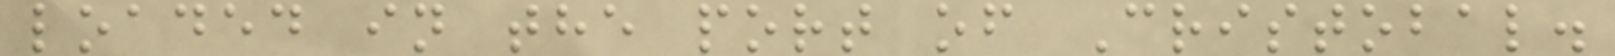loaded in the port of Cristobal.
